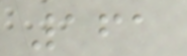161
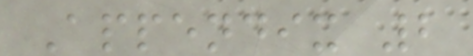Appendix 2
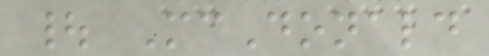| McDonald
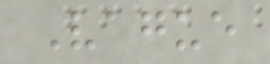Vague
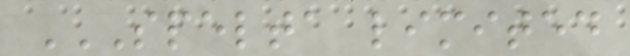SPELTA LIMITED
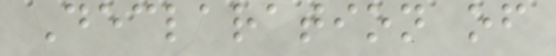Declaration of
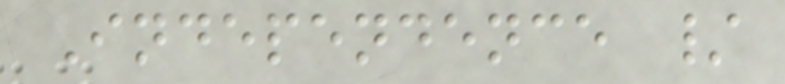Independence /
